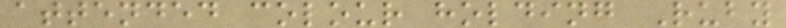attended colour holding Ruby
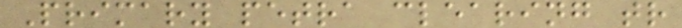Primary petra clearing tr
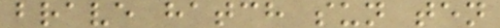brave hatch sun ten
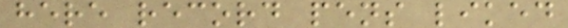here record pens liked
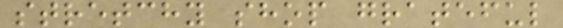stretchy shop grateful
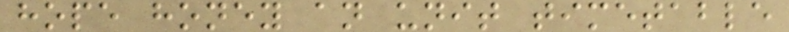hope honey an unit timetable
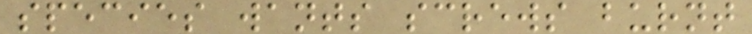species wants screws burnt
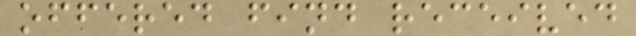offered find received
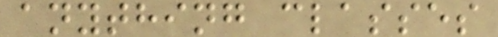anything classes
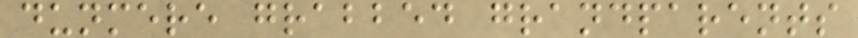dunmere grabbed grandparents
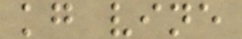kg vine
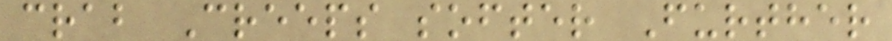crab Creeps softer Further
